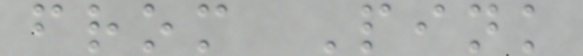from Pink
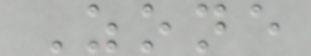Zone
